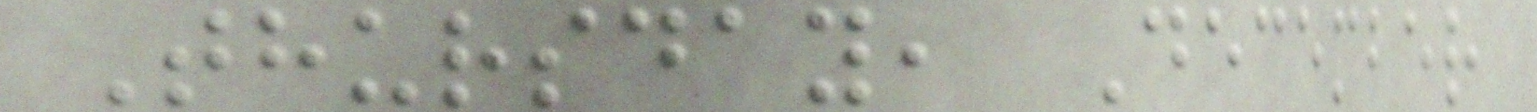Thursday, December
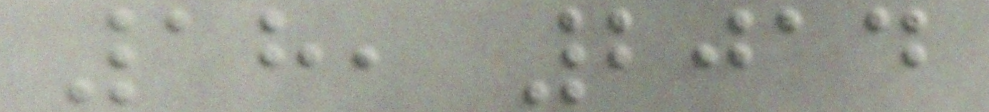18, 2014
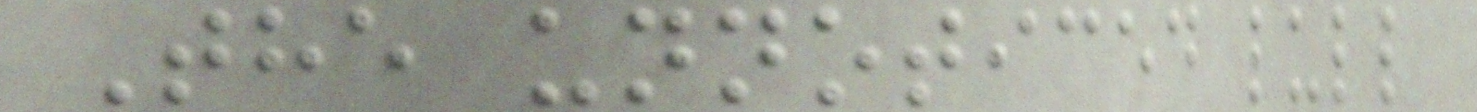The unnoticed lull
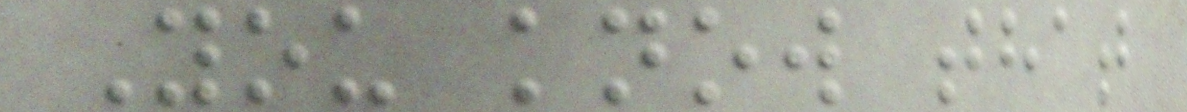You know that
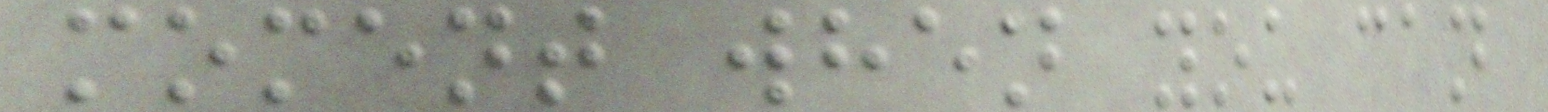moment when you can
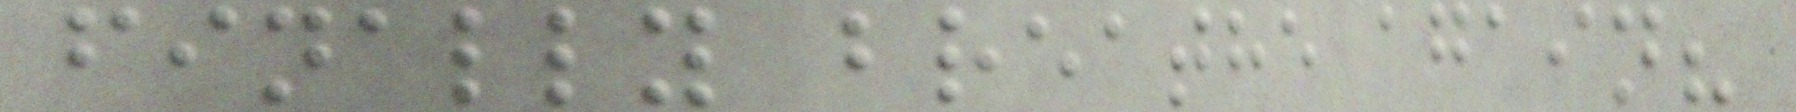finally breathe again?
